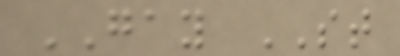GAY ST
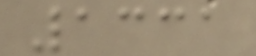1331
